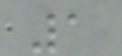1
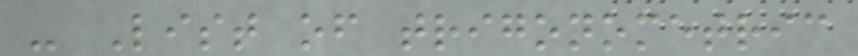- List of trigonometric
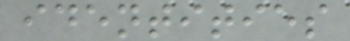identities
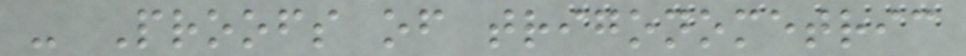- Proofs of trigonometric
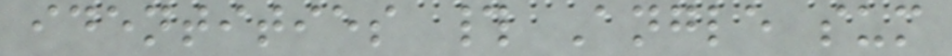identities # Angle sum
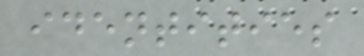identities
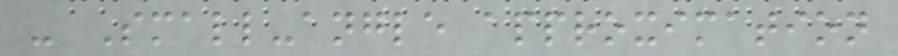- Small-angle approximation
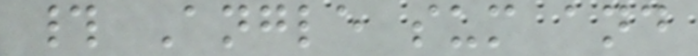# Angle sum and
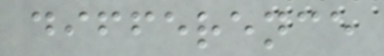difference
